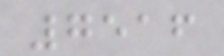7516
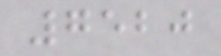7520
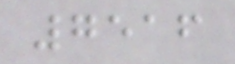7516
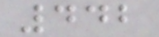442
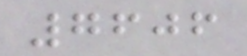7606
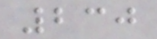230
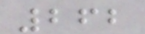262
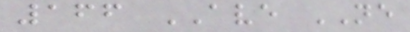166 AVE NE
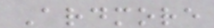Ardmore
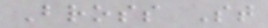Bross St
